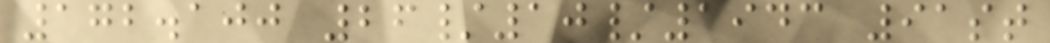172.100 26/10/1943 91st
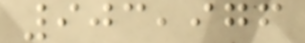903,976
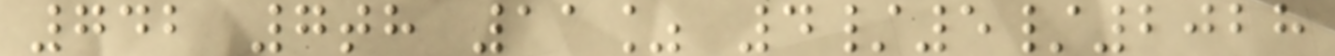742 7th 11% 4/5/2028
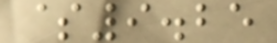$9.25
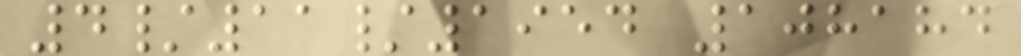4/11/1954 108184
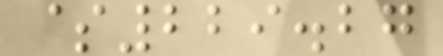$229.27
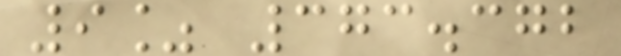9% 373.372
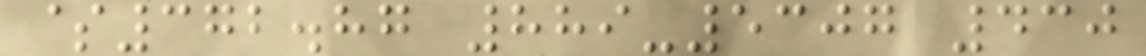$372.87 889-5307 430
